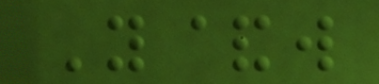Y&w
